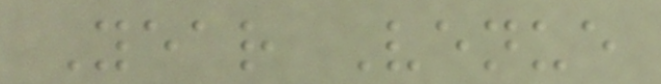Year Venue
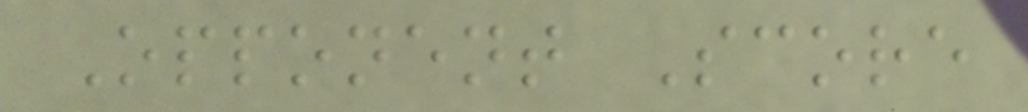Opponent Score
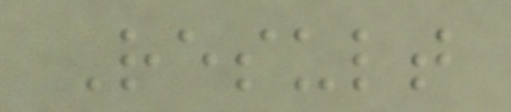Result
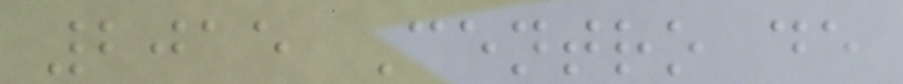2015 Centro de
